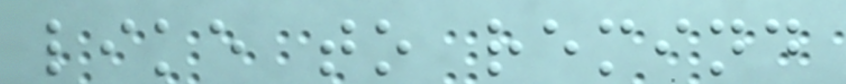like to remind
